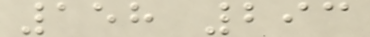158 293
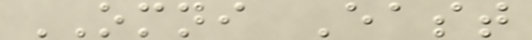OMNI East
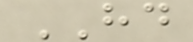HD
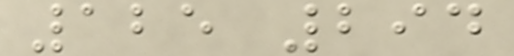125 294
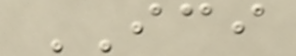ICI
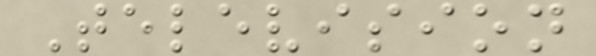Television
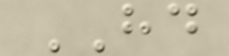HD
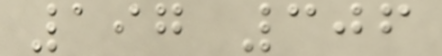197 306
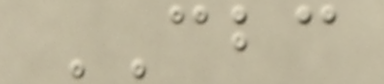CBC
